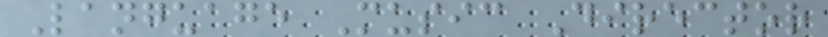Language Music Director
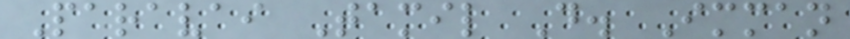Paravai Tamil D. Imman
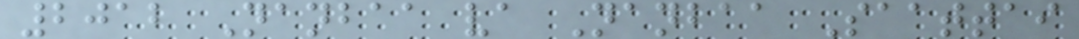2012 Nanbaa va Nanbaa Saattai
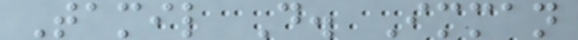Tamil D. Imman
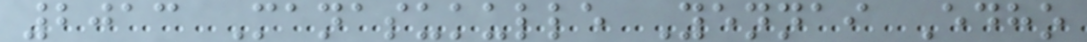2013 Manasukulle Yennai Edho
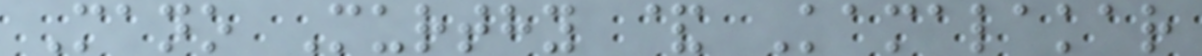Mano Murthy & Kamalakar
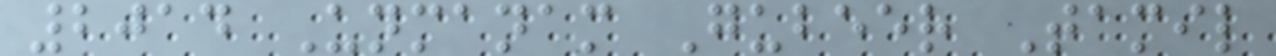2014 Unmanam Gubeer Tamil
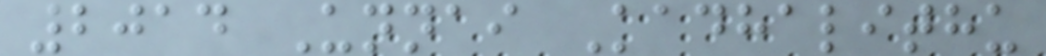2014 Unnai Kadhalithu
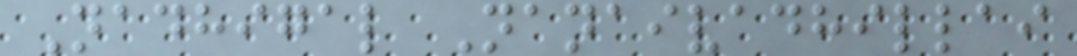Nadhigal Nanaivadhillai
